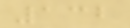132
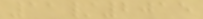11/2015
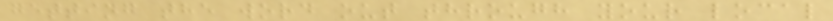getting the word out through your local
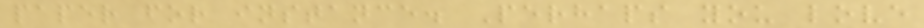paper for instance. Perhaps you love
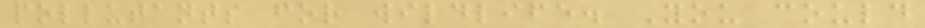pollutants for wildlife. You could
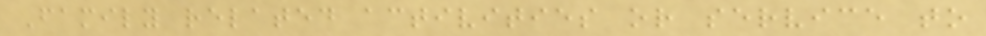Family related activities or service to
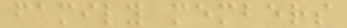family members
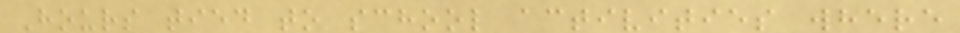Hours tied to school activities where
